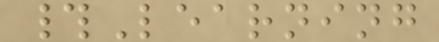#Learning
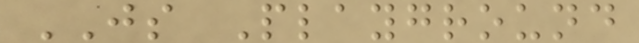JS Playground
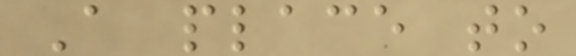A place to
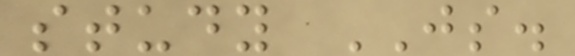study JS.
